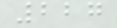227
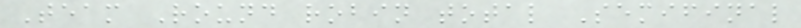Team Round robin total Semifinal
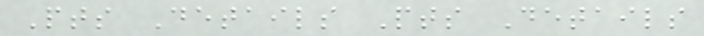Pts Details Pts Details
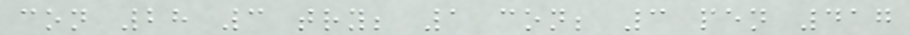con 28 3 try; 1 con; 3 pen 417
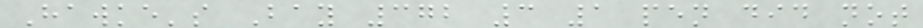Hawke's Bay 372 3 1 pen did not
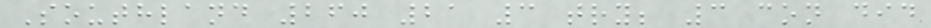Southland 260 21 3 try; 3 con did
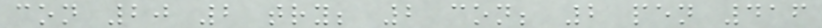con 20 2 try; 2 con; 2 pen 416
